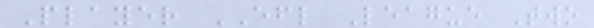Player EFL League Two
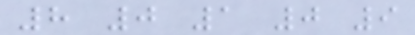8 0 1 0 9
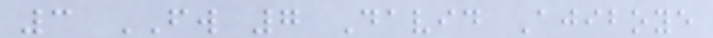3 FW 7 David Ajiboye
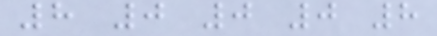8 0 0 0 8
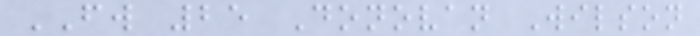FW 25 Donovan Wilson
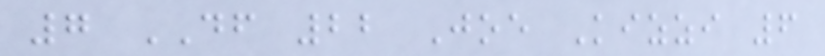7 DF 22 Joe Kizzi 6
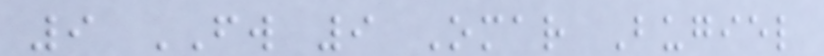9 FW 9 Omar Bugiel
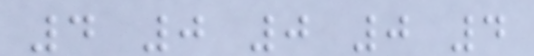4 0 0 0 4
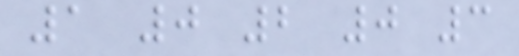1 0 2 0 3
